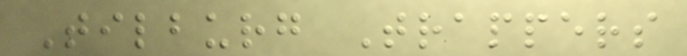Tilburg Trappers
